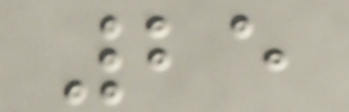25
